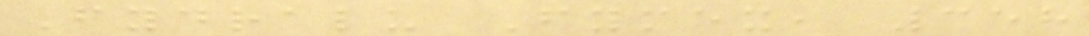Fydralu Fymex, 358
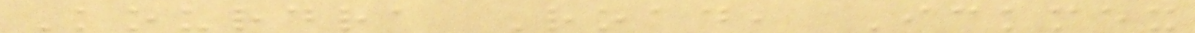Kourdra Road, Ickmex
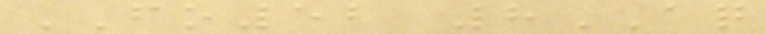FO52 8AQ
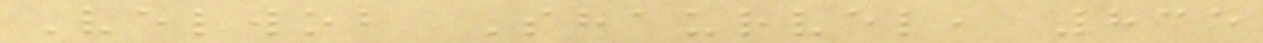Velwob Shaurvel, 835
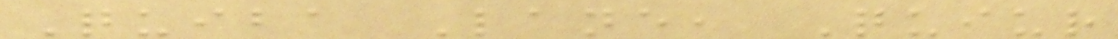Quiba Lane, Quiur
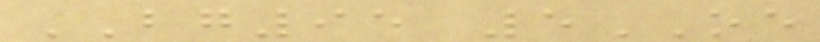BG95 5OE
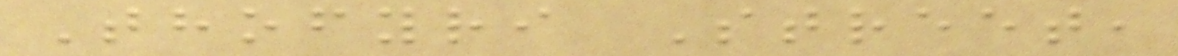Thofyri Street,
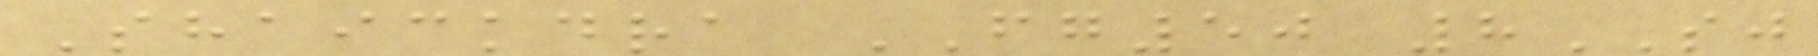Shaickdra FG50 8SJ
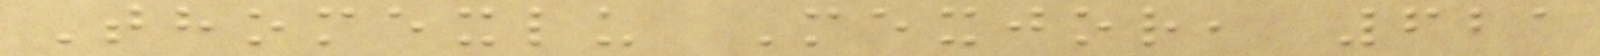Thomexlu Mexjor, 621
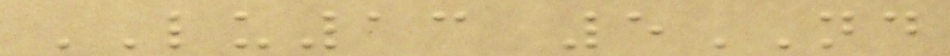LU13 5ND
